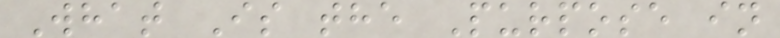What Is the Purpose in
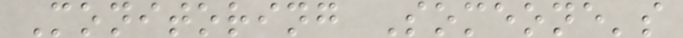Monitoring Someone's
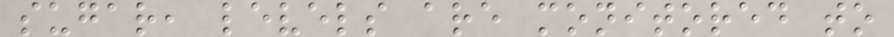sugar, levels are monitored to
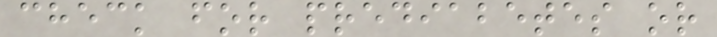check for prediabetes or
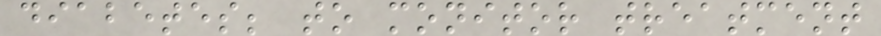diabetes; to monitor treatment
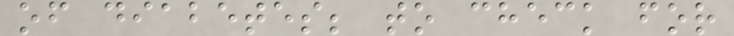of diabetes; to check for
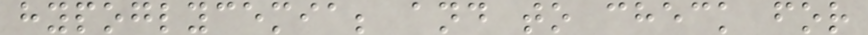hypoglycemia; and to check for
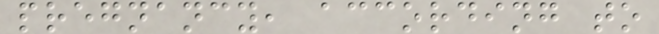pregnancy, according to
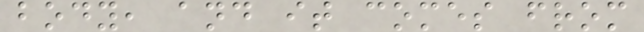body, and it comes from
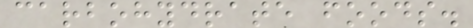carbohydrate foods.
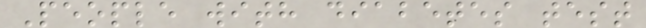People with diabetes test
